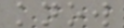know
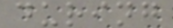during
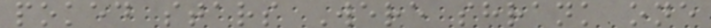poked stars Were shrank one
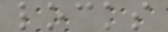locks
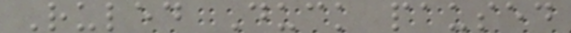Ruled Duck paused
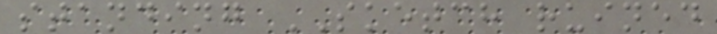standing SKETCH ruined
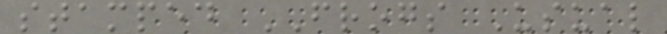stamped FROGS Usual
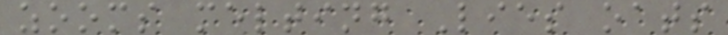zooms melting Lies oats
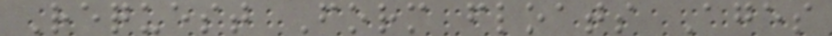Request Form floats Ages
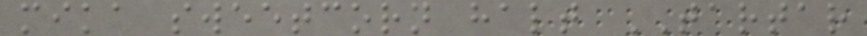mika sweetcorn halt TARTAR
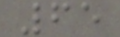65
